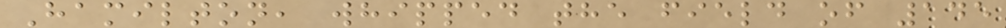Hamilton, whipped the field of 145
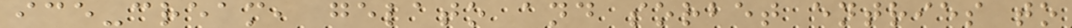ice-cream, gelato and sorbet entries to
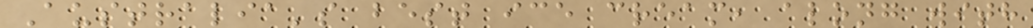Australia's best ice cream, along with
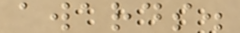awards.
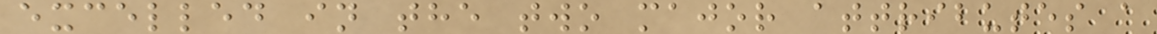excelled in the two major attributes a
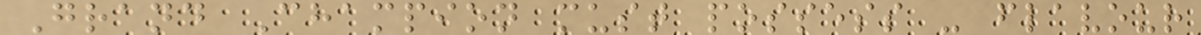Grand Champion must possess - flavour
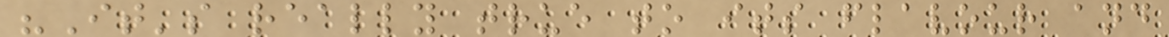"It's really true to its flavour and
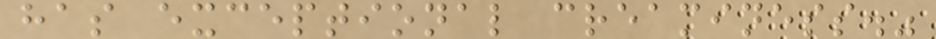has exceptional creaminess."
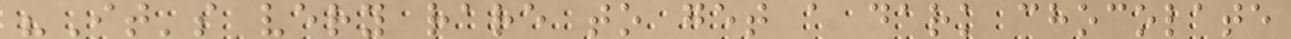"It's very rare to get a dark chocolate
